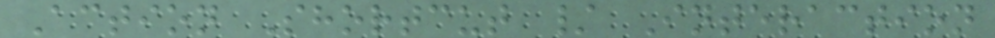Action Shortcut / Interaction
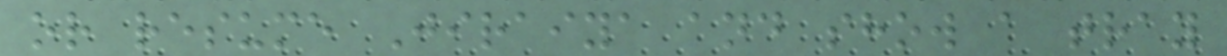or resume Jiraiya and show a tray
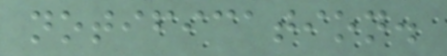notification.
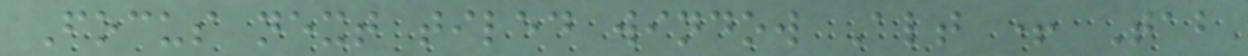Focus next tiled window Alt + Tab
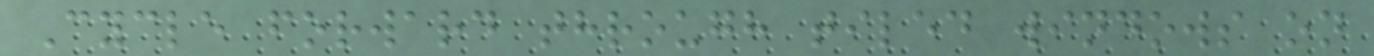Cycle forward through tiled windows on
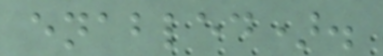enabled).
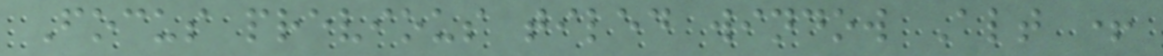Focus previous tiled window Alt +
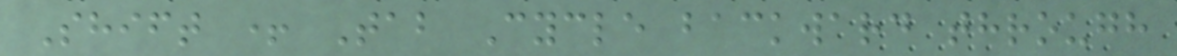Shift + Tab Cycle backward through
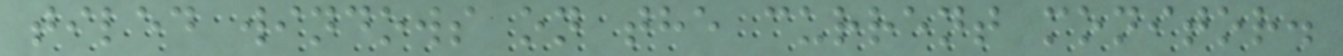tiled windows on the current monitor.
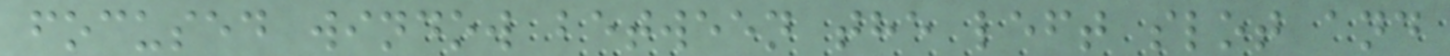focused window between the left slot and
